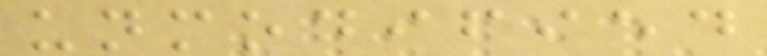unmodified
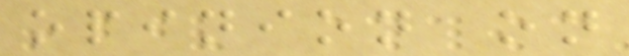opinion on
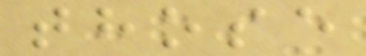those
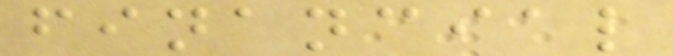financial
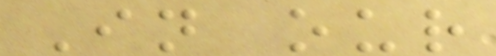In our
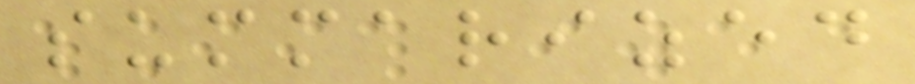summarized
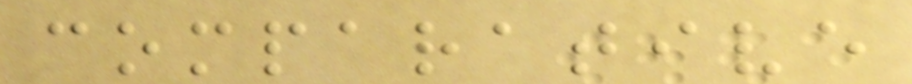comparative
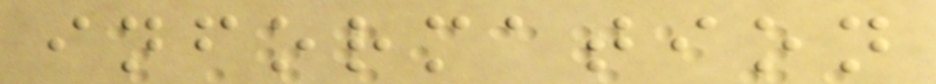information
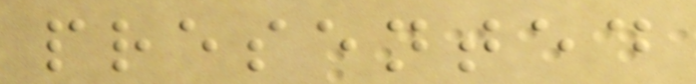presented
